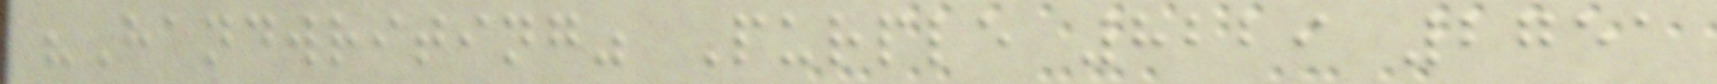"Handwriting" Purple 8229 2751
